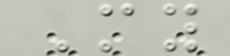My
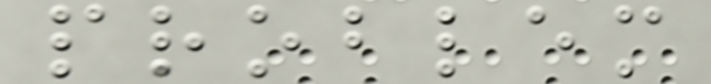problem
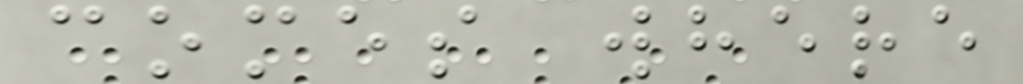comes where
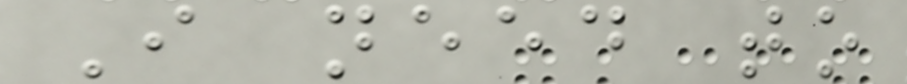I need to
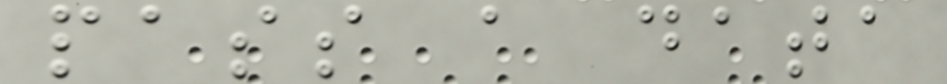pass a data
